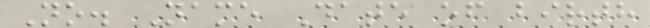No. Name Date of birth
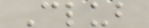Club
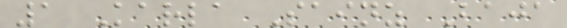1 Karla Sainz Baja
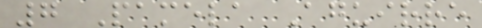7 Pamela Aguirre
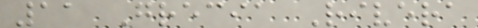11 Grecia Rivera
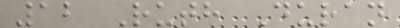12 Ruth Duran
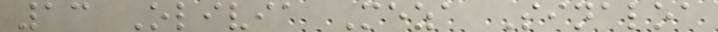13 Olivia Meza Sinaloa
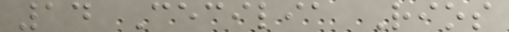14 Cecilia Rios
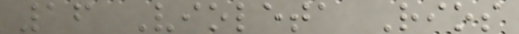16 Violeta Rios
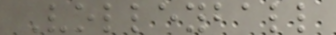Volleyball
